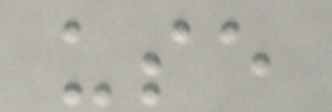use
